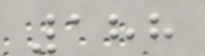188
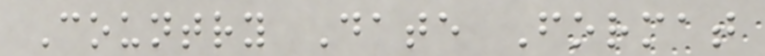Country Date Format
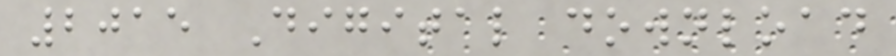2015 Digital download
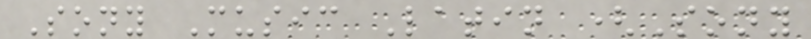Sony Music Latin (Sony
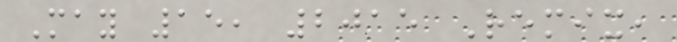May 15, 2015 Remix,
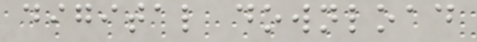digital download
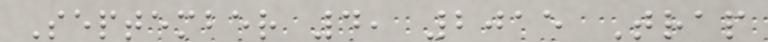September 4, 2015 Trap
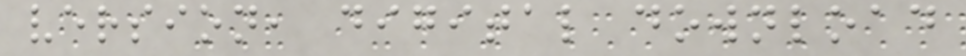version, digital download
